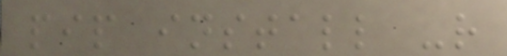pip install -r
